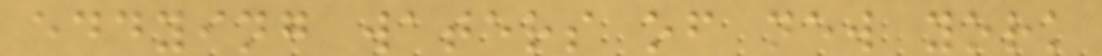eddying waters of new york
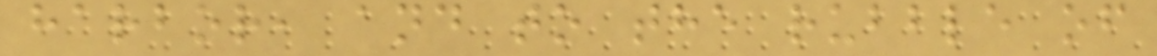harbor, and to the rubble of
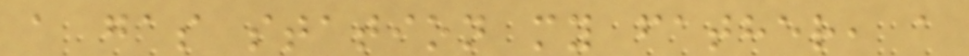a gas station my father, a
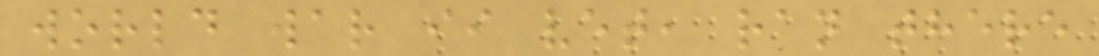world war ii vet, ran there
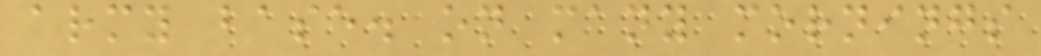army base. on many mornings
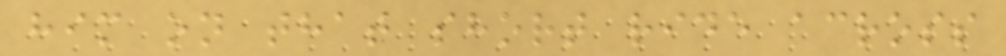him on that short ride across
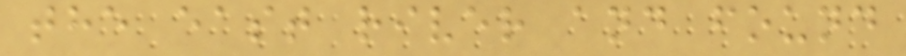the east river and found
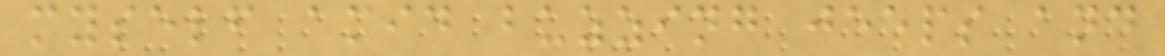myself amid buzzing jeeps and
